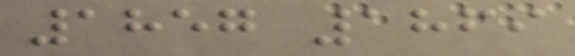1857 1869
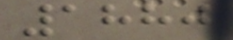1880
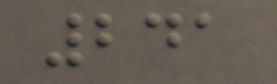241
